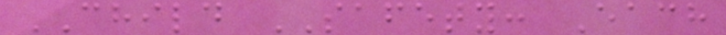CHILD SAFETY: Each
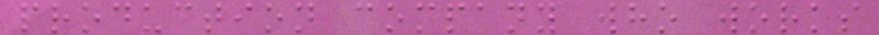production company who works
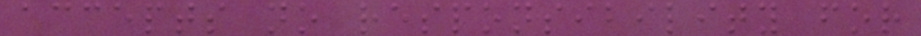accepts no responsibility for
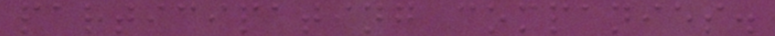participating companies.
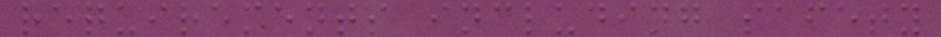requirements including safety
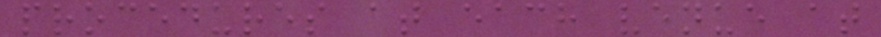procedures at each venue at
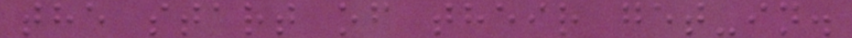the start of their get-in.
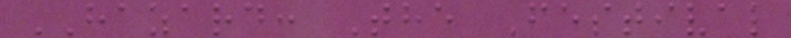HAZARD: The Festival
